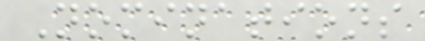Nominations
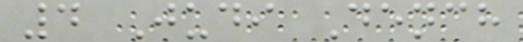4 Judi Dench
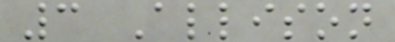3 Allison
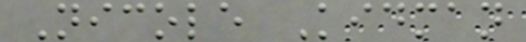Nicole Kidman
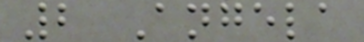2 Angela
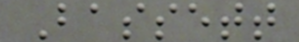Bassett
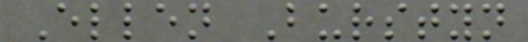Ellen Burstyn
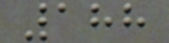188
